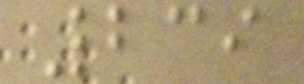239
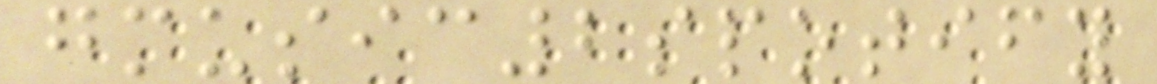gmusic2spotify
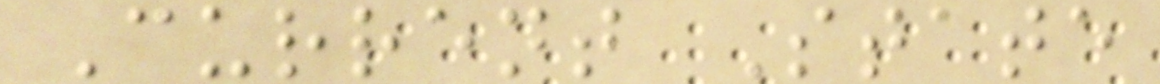Current State
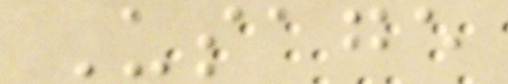Usage
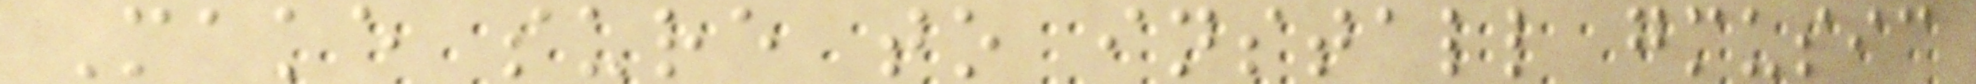Make sure to install gmusic
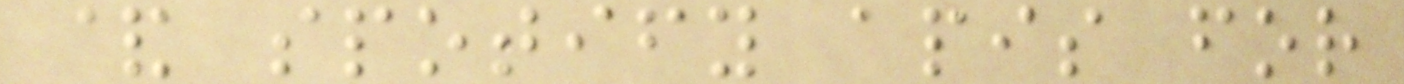& spotify apis for
